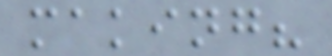making?
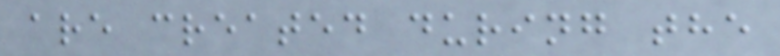are created during the
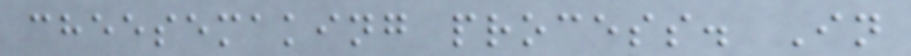cheesemaking process. In
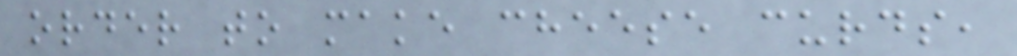order to make cheese curds,
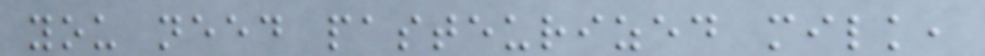you need pasteurized milk,
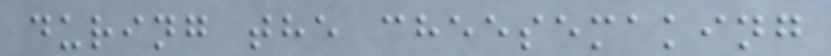during the cheesemaking
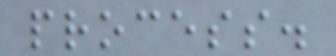process.
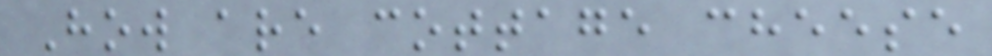How are cottage cheese
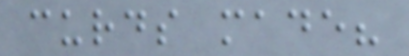curds made?
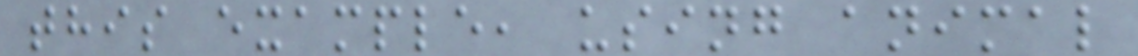this example, using animal
